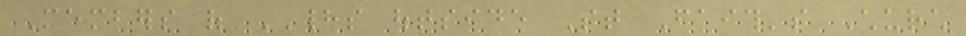Members of HADS outside St Faith's Church
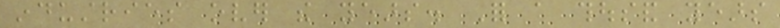industries over the years. For a thousand years
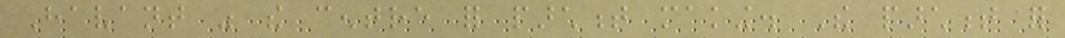Havant was the centre for parchment making. The parchment for
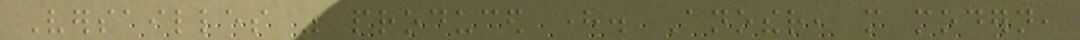Versailles was produced here. Another, more modern,
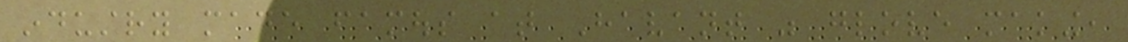industry made famous at Havant was glove making,
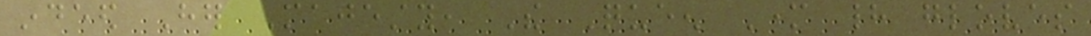indeed Her Majesty, The Queen Mother had gloves
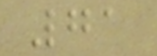71
